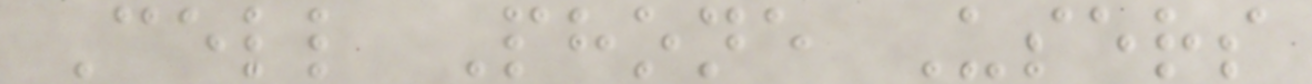Cell Phone Users
